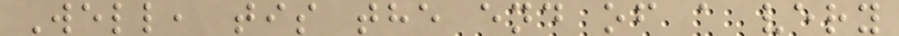Well, tis the end of a very
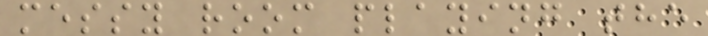messy room playing the
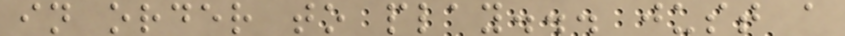in order to play... just a
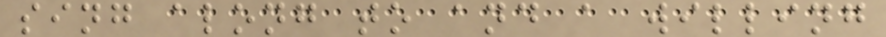sing along to and a willing
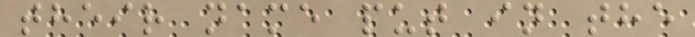their name put in the
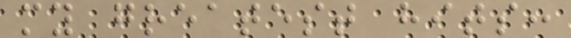my greatest hits:
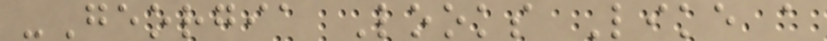-Georgia Looks Like a
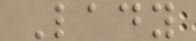Lady
